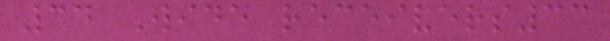34 Wide receivers33
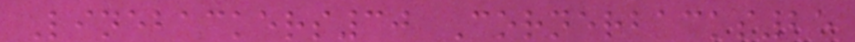Linebackers30 Cornerbacks25
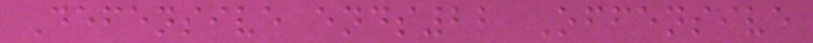Defensive ends22 Offensive
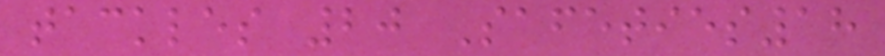tackles 20 Safeties18
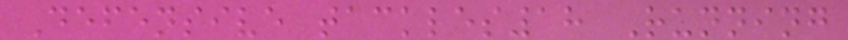Defensive tackles18 Running
